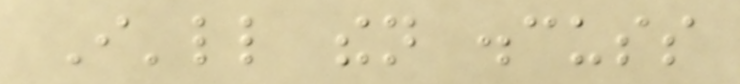I'll then discuss
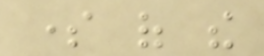some of the
